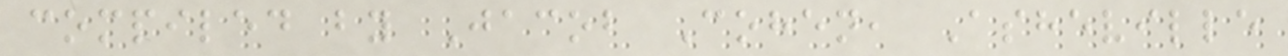compiled by Jacob Cohen, Asheville
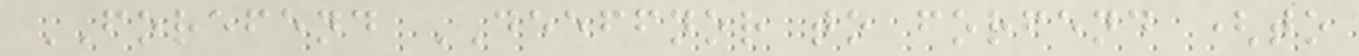FOREFEND DEEFFNOR to forfend (to
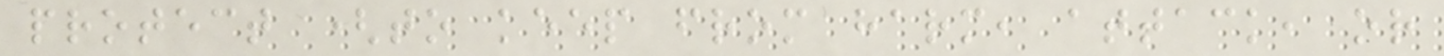protect (to keep from harm, attack, or
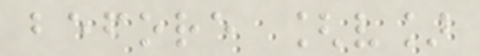before [v]
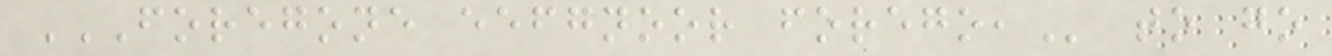FOREGONE EEFGNOOR FOREGO, to go
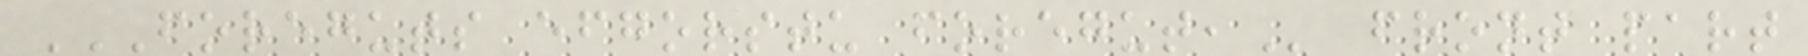FOREGUTS EFGORSTU FOREGUT, front part
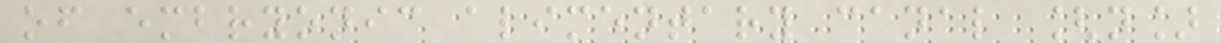of embryonic alimentary canal [n]
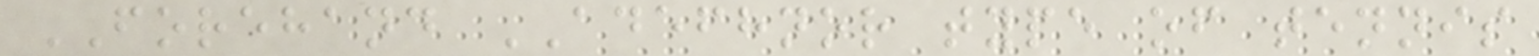FOREHAND ADEFHNOR type of tennis
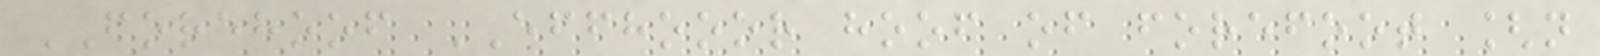FOREHOOF EFFHOOOR hoof of forefoot [n
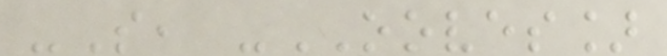-S, -OOVES]
